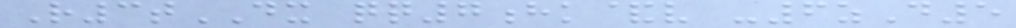R3tDX qq7hk&v -6zD5
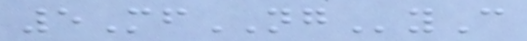5MfNGyC
